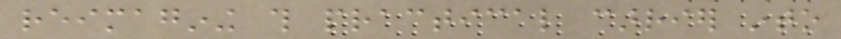reimagining this practical carrier into
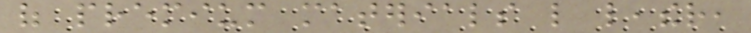of premium materials like leather,
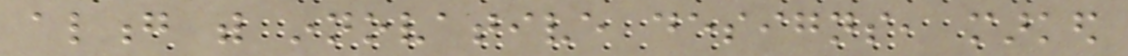along with innovative designs, marked
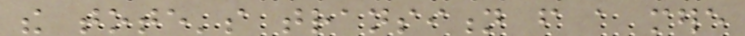the tote's transition from a mere
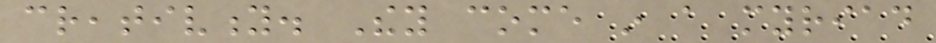creativity. They come in a myriad
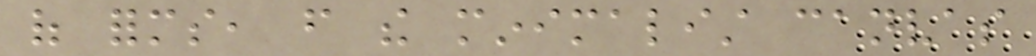of forms, from the minimalist canvas
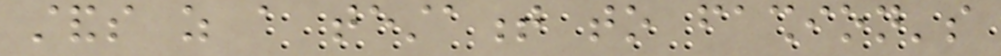stands as a testament to fashion's
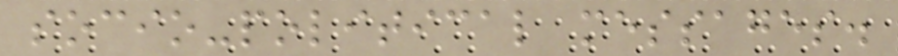socio-political messages.
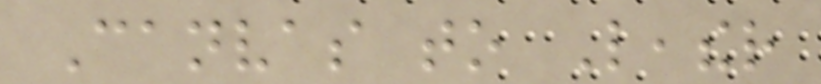Canvas to Leather
